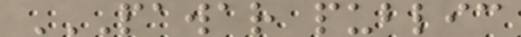PAWAR PUBLIC
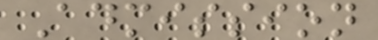Admission
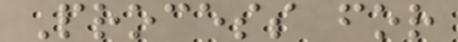Process for
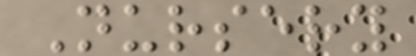Nursery
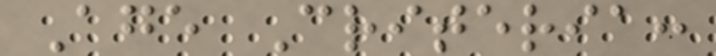Age Criteria:
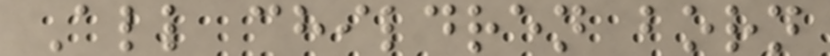All children born
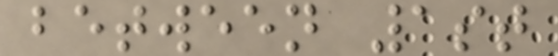between 1st
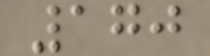170
